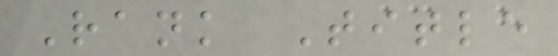Rank Title
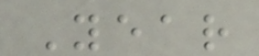Year
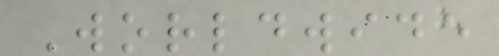Worldwide
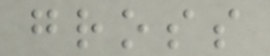gross
